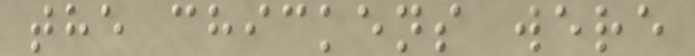the chickens were
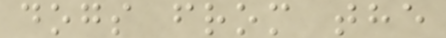dogs from the
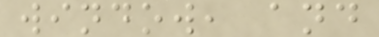window, and
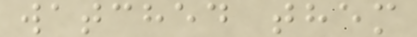watched them
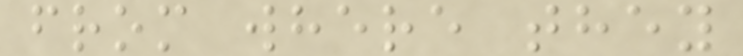from where they
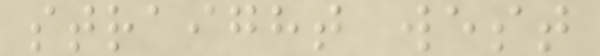straight west
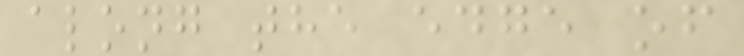along the edge of
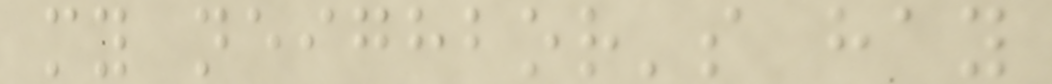my neighbor's hay
